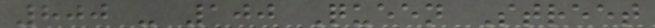800 - 100 Queen Street
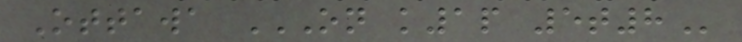Ottawa ON K1P 5T8
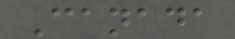Canada
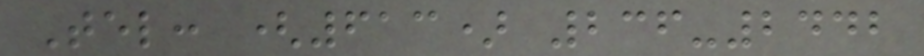Tel: (613) 236-2442
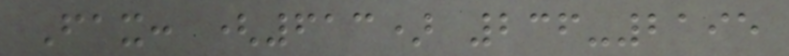Fax: (613) 236-2195
